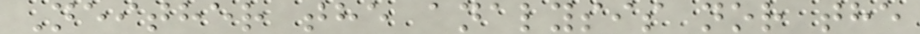Neither the analysis nor the
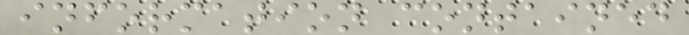information contained
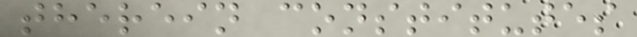therein constitutes
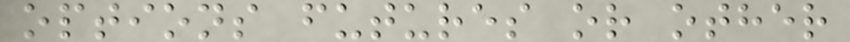options futures or other
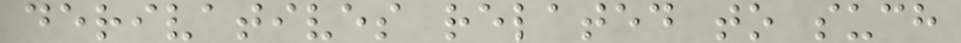derivatives related to such
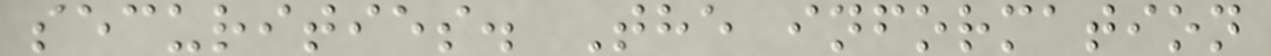securities. The information
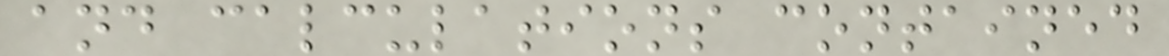and calculations contained
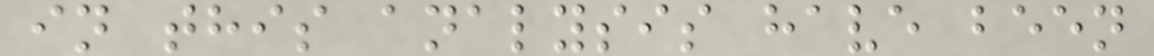in this analysis have been
